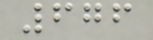676
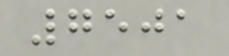7501
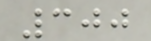300
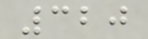320
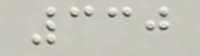330
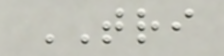TRI
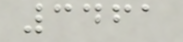3461
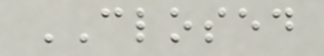CLOSED
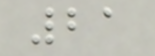21
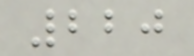220
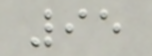95
